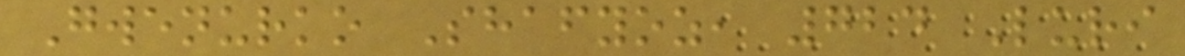Gwenurko Shafyoz, 724 Luri
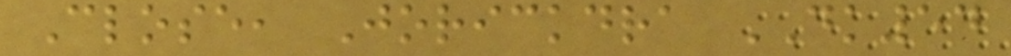Close, Jorickdra DK54
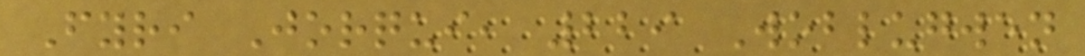Fyri Jorqui, 229 Woblugwen
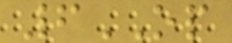6OP
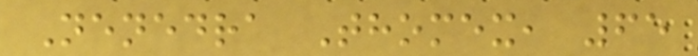Nenedra Thomex, 65
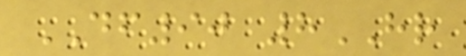DF90 8HR
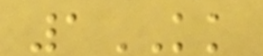1KK
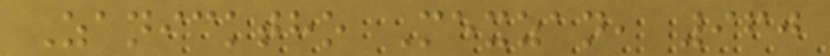Zanicktho Mexzan, 960
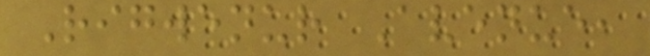Rigwenur Avenue,
